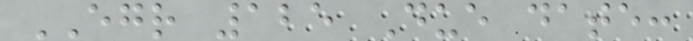EGR 125 Due date:
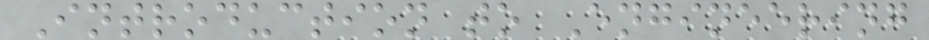Introduction to Engineering
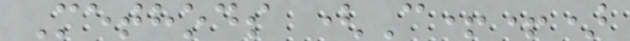Methods (C++)
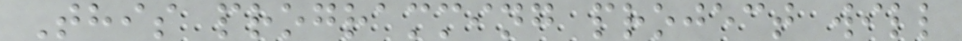This programming project will
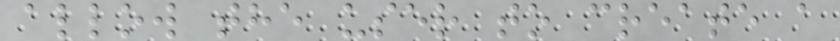allow the user to create a
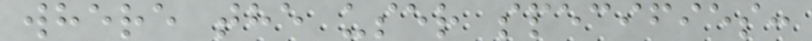where the user specifies:
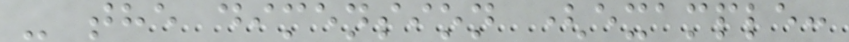- the dimension (example:
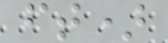ft)
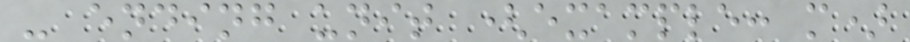- ending unit (example: m)
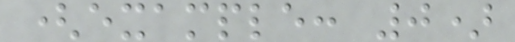(example: 0)
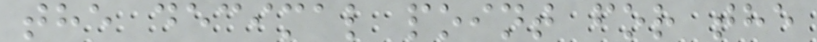the decimal point for the
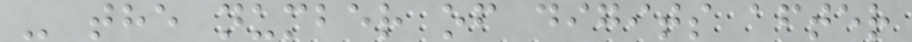- the number of digits after
